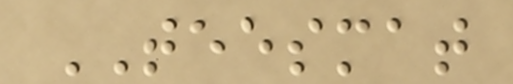TEESMAT
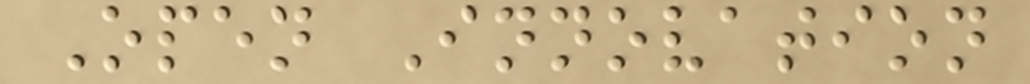Open Innovation
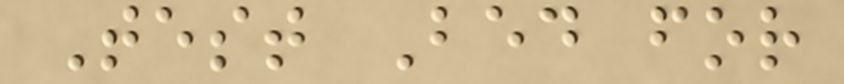Test Bed for
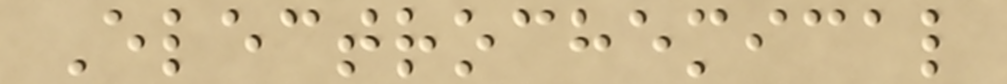Electrochemical
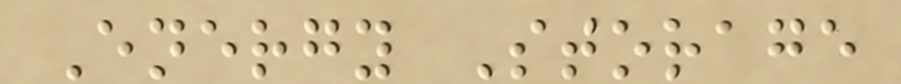Energy Storage
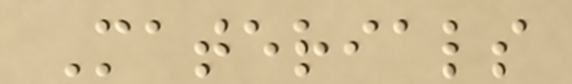Materials
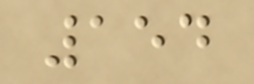154
